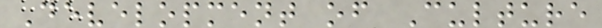Development of Culture
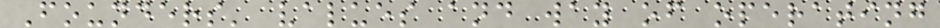Founders' values and way of operating
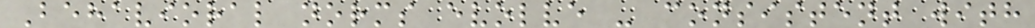Behavioral norms evolve - consistent with
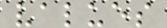values
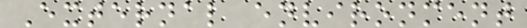External environment
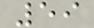59
